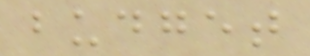budget
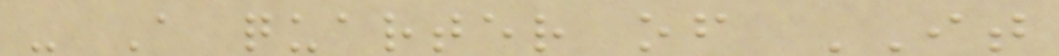- A quarter of IT
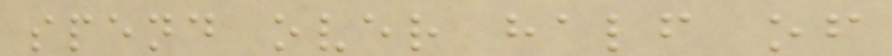spend over half of
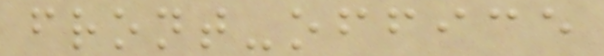front-office
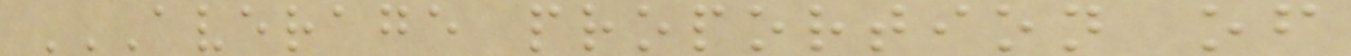AVERAGE PROPORTION OF
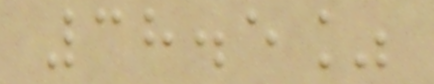38.5%
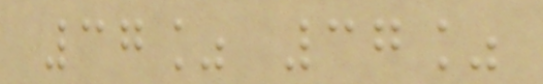37% 37%
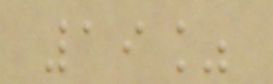19%
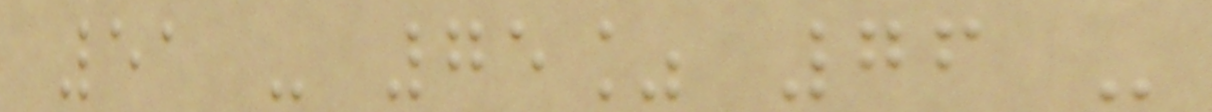51 - 75% 76 -
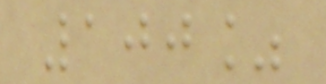100%
